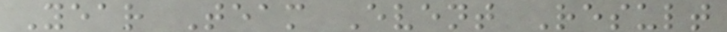Year Team Event Result
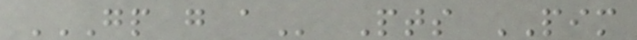GP G A Pts PIM
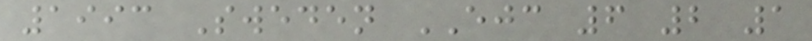1993 Sweden EJC 6 2 1
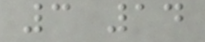3 14
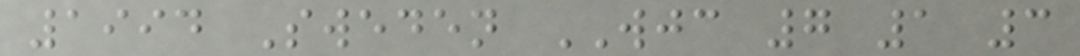1994 Sweden WJC 7 1 3
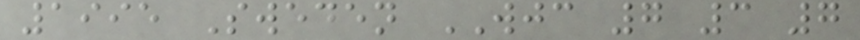1995 Sweden WJC 7 3 7
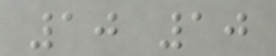10 10
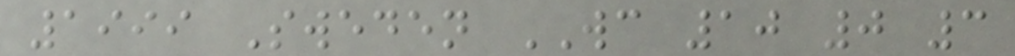1999 Sweden WC 10 0 3
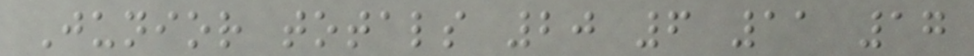Junior totals 20 6 11 17
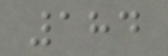184
